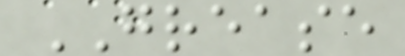GREASE
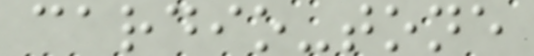cardio-tone
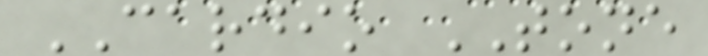CARDIO TONE
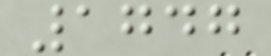1747
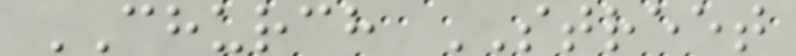CHURCH STREET
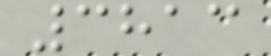3813
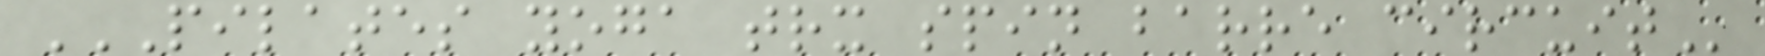PILATES YOGA TRX SPIN BARRE CIRCUIT
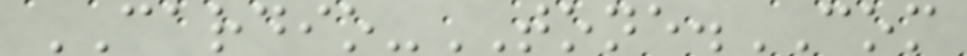CARDIO-TONE.COM
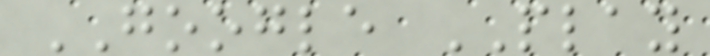GOOGLE PLAY
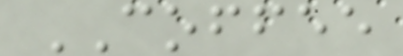COFFEE
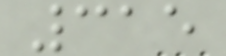315
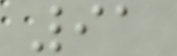91
